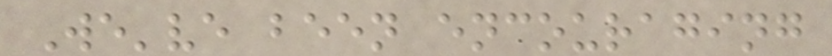We've been encouraging
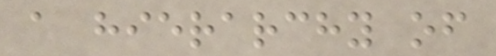a hierarchy of
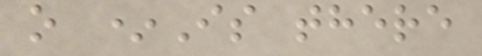o *Is there
